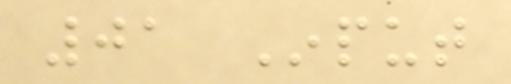01 Input
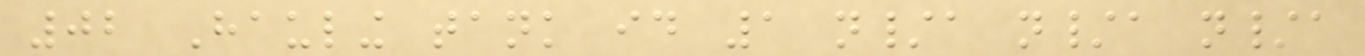02 Hauling tank id 1 n/a n/a n/a
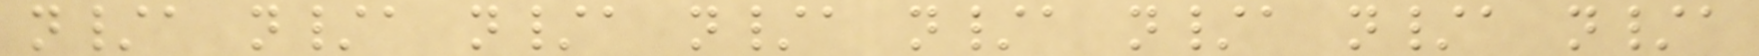n/a n/a n/a n/a n/a n/a n/a n/a
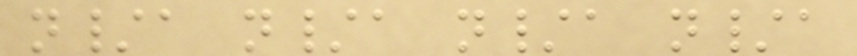n/a n/a n/a n/a
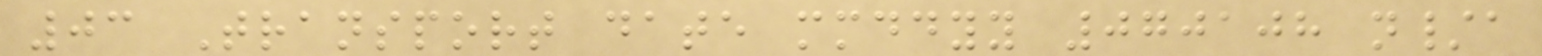03 Transport date mmddyy 070108 n/a
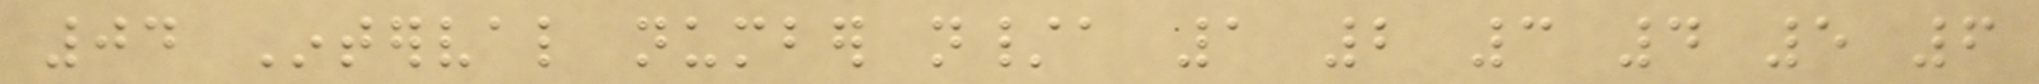04 Interval number n/a 1 2 3 4 5 6
